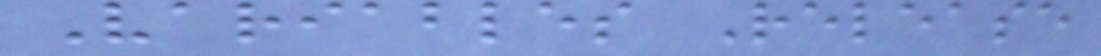Variables Release
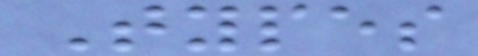Types
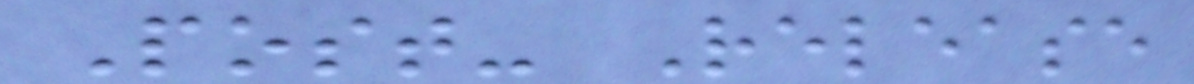Post- Release
